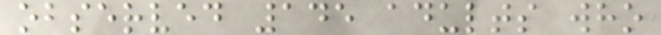observed 145 adults who
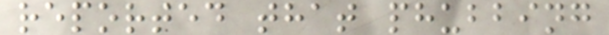reported that phubbing
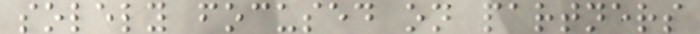solely focused on partners
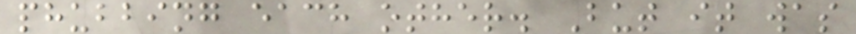phubbing each other. But it was
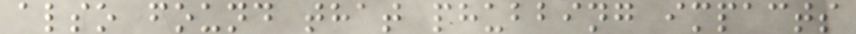also found that phubbing impacts
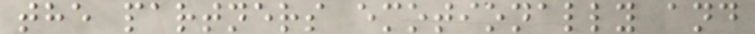the partners emotionally and
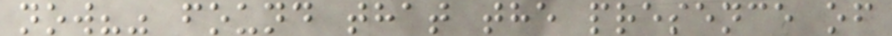now?" found that the presence of
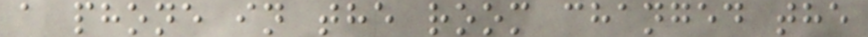a phone in the room changed the
